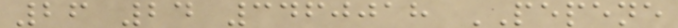26 24 3460018 PEPENE
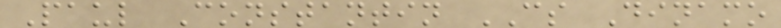Paul Constantin CS Dinamo
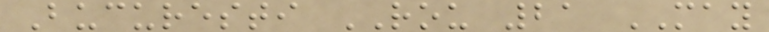Bucuresti ROU 21 MAY
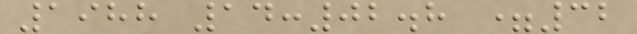1988 14:02.8 =32
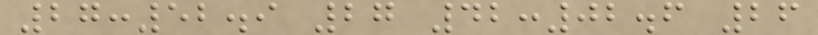27:52.9 27 42:02.6 26
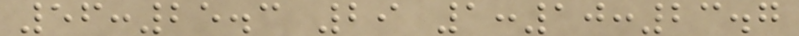56:25.3 29 1:10:23.7
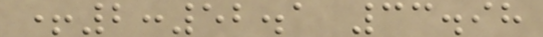+2:52.1 33.98
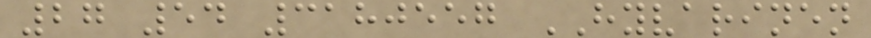27 54 3180557 HYVARINEN
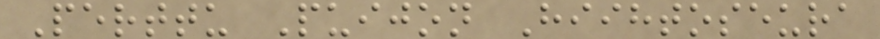Perttu Puijon Hiihtoseura
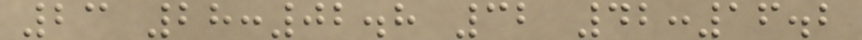23 28:02.8 32 42:16.2
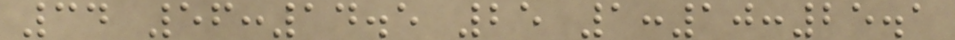34 56:14.5 25 1:10:25.1
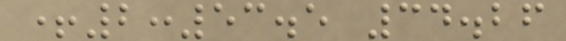+2:53.5 34.26
